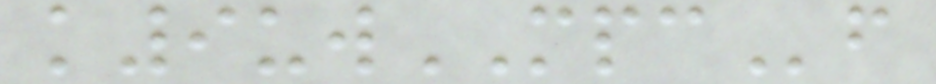k9uwMPCf
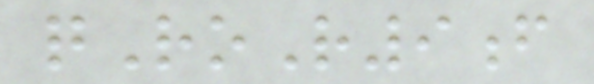qRoR9f
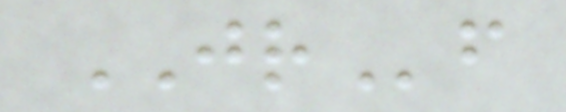JRf
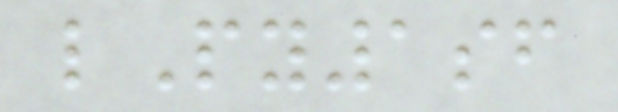lPy1sf
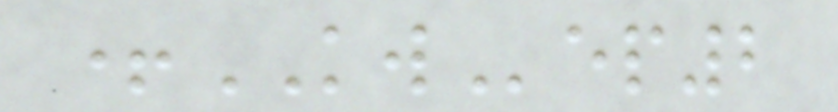+KWep2
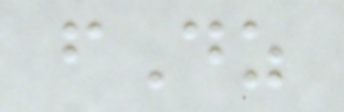fDz
